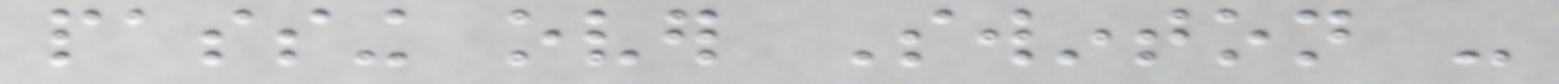passing over Swinton -
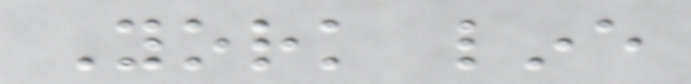York line
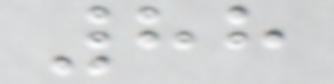88
